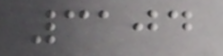3104
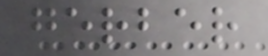gerber
